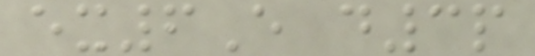ex6E d3p
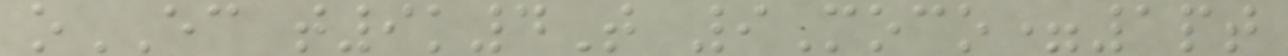oEC t9k4T 9Moco=1pt
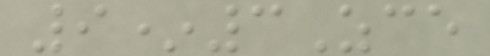9*3Zce
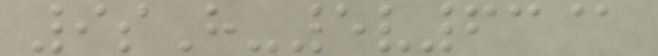9sH-5v63@
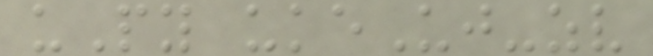uPy ukeUj-zv
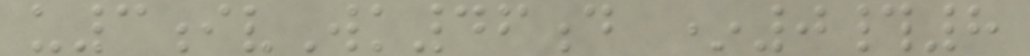u3ivWk46d *0#8
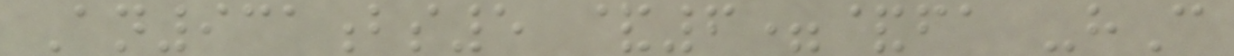An931bs5 &6=&fa -hC
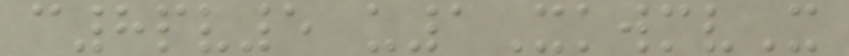c8pv5 u1XkwmvX
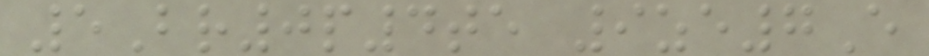5Br0p4te 9ze7E
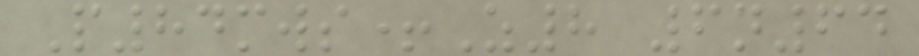P84mws+Z8 6n64
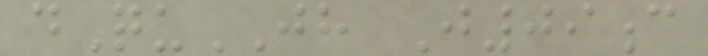dQuJH J09c
